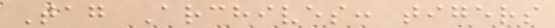Tag Archives: tigers
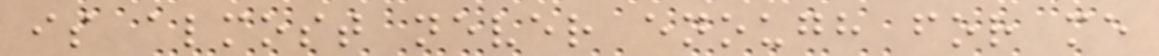is almost never enough for me
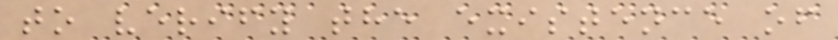to verify the existence of
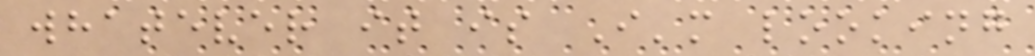whatever it is I'm looking
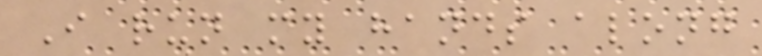I run my hands along
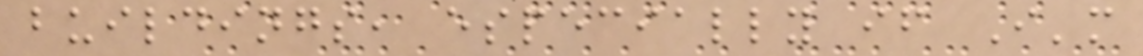buildings, especially if I'm
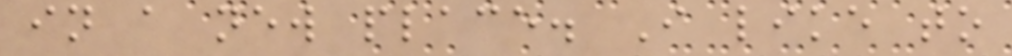in a new place. I like to
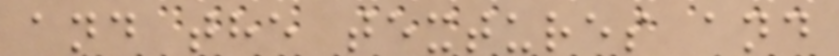and the textures and
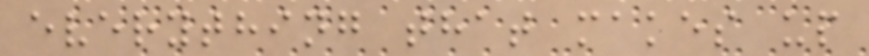everything that makes up
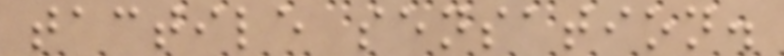tactile sensation.
